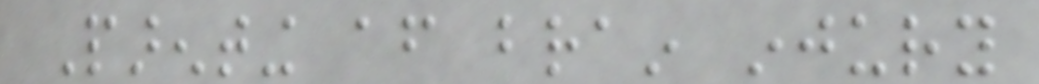Parenting after brain injury
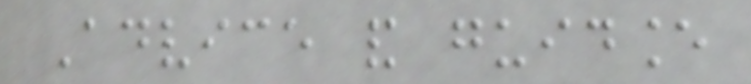Advice and guidance
